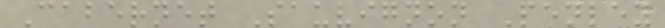Cabernet Sauvignon Penley
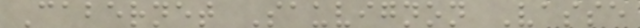Cabernet Sauvignon Vasse
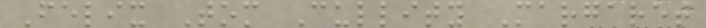Felix Tom Cullity Margaret
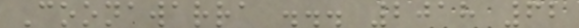Coonawarra ... 2018 62
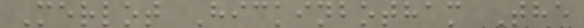Merlot Hickinbotham The
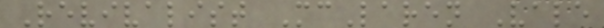Revivalist McLaren Vale
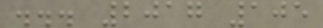... 2017 105
